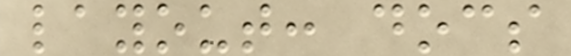layout: docs
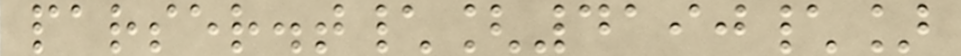parser.t\[4190\]
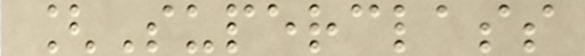[Superclass
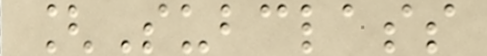[Subclass
